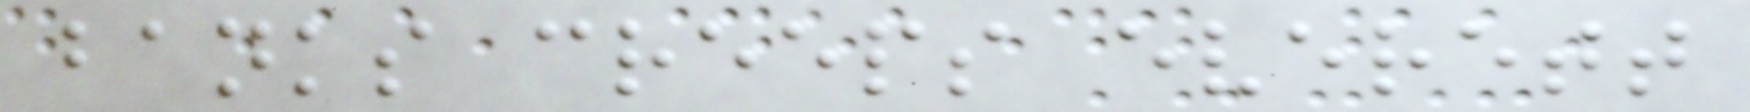banks creeps everett
